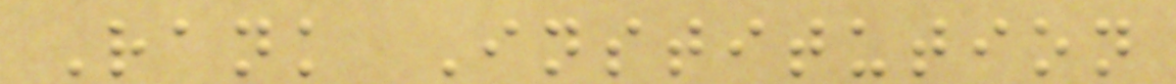Rank Institution
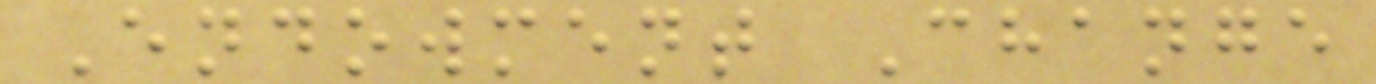Endowment Change
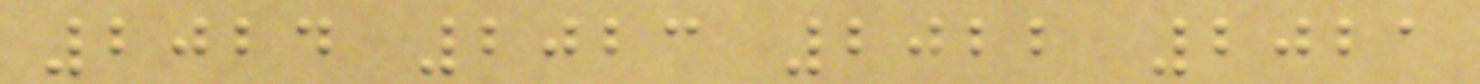2024 2023 2022 2021
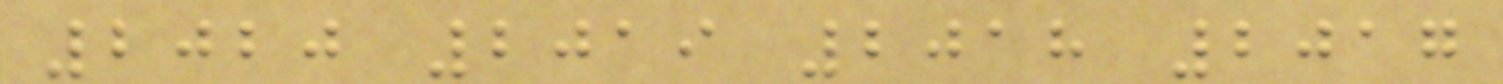2020 2019 2018 2017
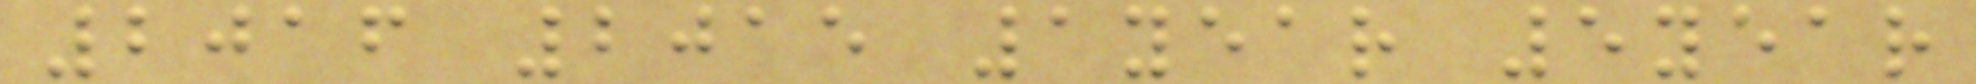2016 2015 1year 5year
